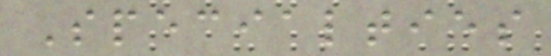Specialties
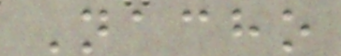Nacho
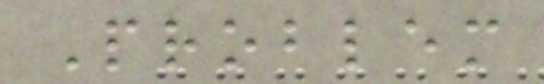Problem
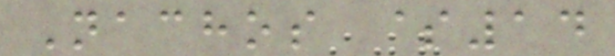Nachos $14
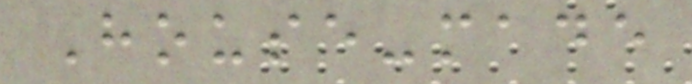House-made
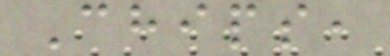Chips,
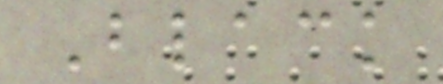Black
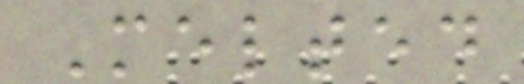Melted
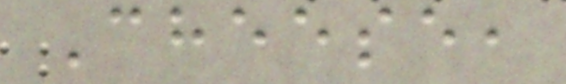Cheese,
